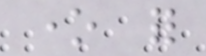one for
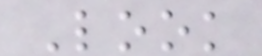Look
